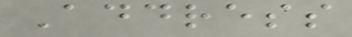Address
